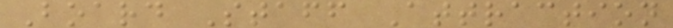Board Staff Attraction
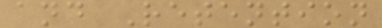and Retention
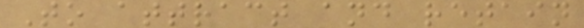To attract and retain
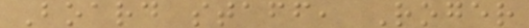Board staff, Roger
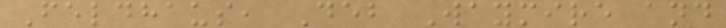Feldhaus, Deb Waymire and
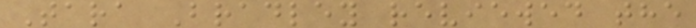Tara Bradley reviewed the
